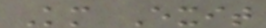Km Exit
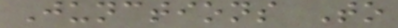Junctions To
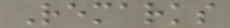Remarks
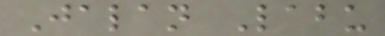Jalan Labu
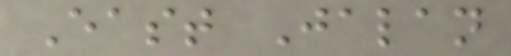East Jalan
